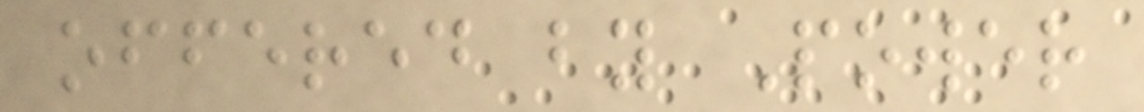offered by Power
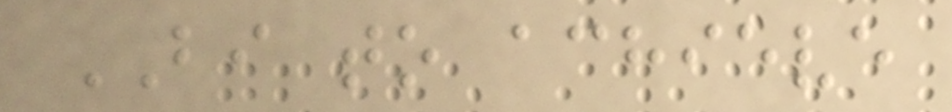BI to achieve
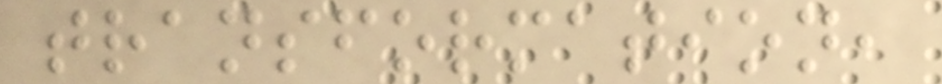transformation,
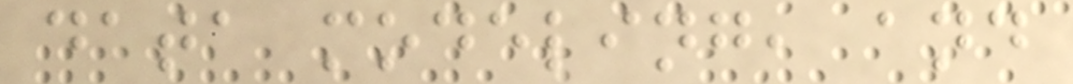data modeling, and
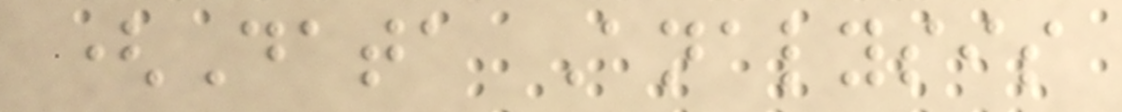(Data Analysis
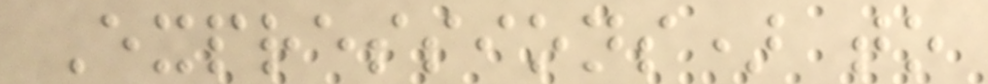Expressions) to
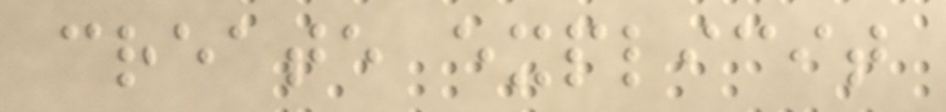create explicit
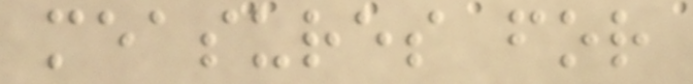measures for
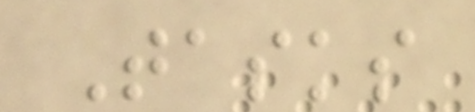Tasks
